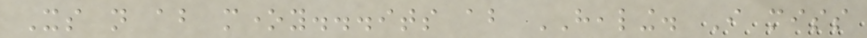Its not about money...its about HEALING. I miss
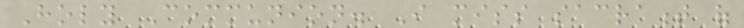Holy Communion. I miss sacrament of
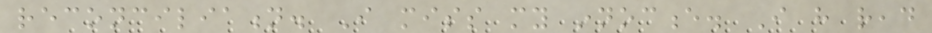reconciliation. I miss my innocence. I have read
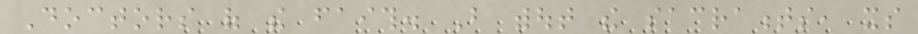Doctors of the faith. But without the sacraments, its
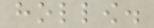hollow.
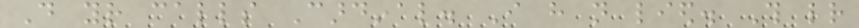Do your calls Cardinal. I have not lied. This letter
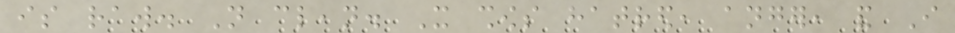is raw. Not clean. It shows hatred, anger, and I
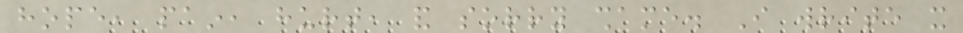hope, pain, hurt, and sorry shame. I write it
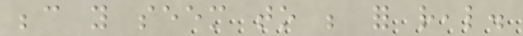because you seem to be for real.
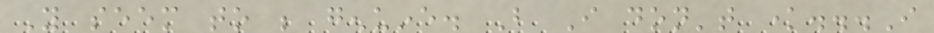You seem to be genuine. But I don't know...I
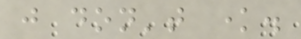just don't know.
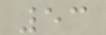53
